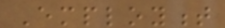Employment
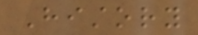History
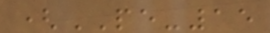(PE-15
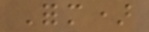Form)
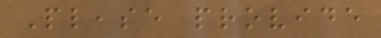Please provide
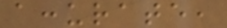accurate,
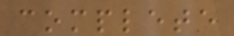complete
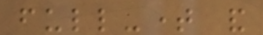full-time and
